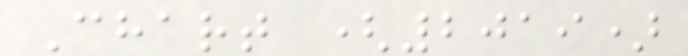Chart (2019)
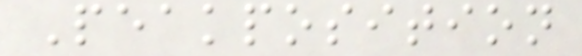Peakposition
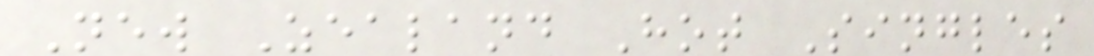New Zealand Hot Singles
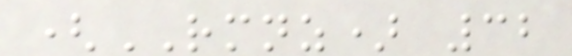(RMNZ) 32
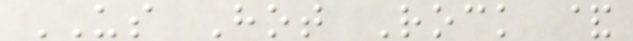US Hot Rock &
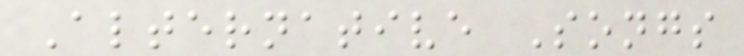Alternative Songs
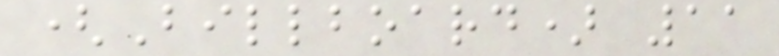(Billboard) 11
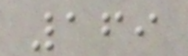169
